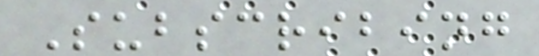Subscribing
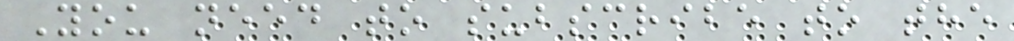You need to subscribe to the
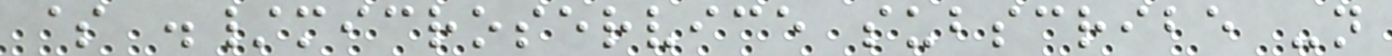$ ./microservice subscribe -n
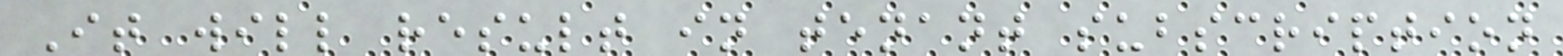It will result in tenant subscription
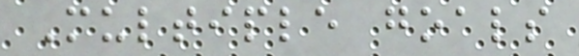Multiple goals
